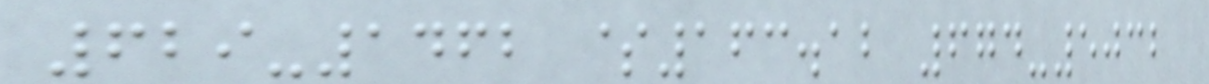629-1462 $163.12 674-5032
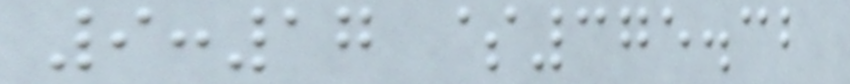9:17 $375.32
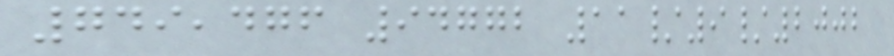749,476 94772 11/9/2002
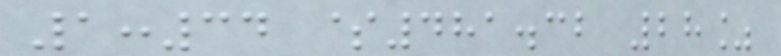1:34 $481.32 28%
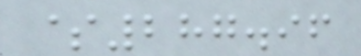$287.96
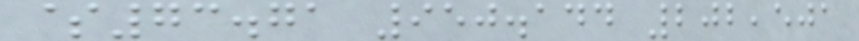$73.71 950.144 202,501
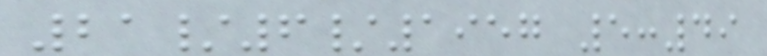21/6/1957 5:49
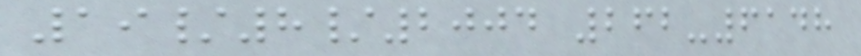19/8/2004 262-6148
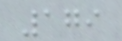179
